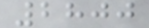2800
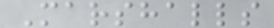Marshalls
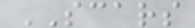SCARS
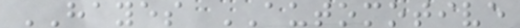HAYES AUTOMOTIVE
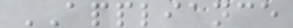APPLIANCE
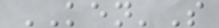KEN'S
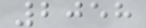2058
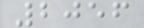2056
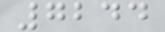7244
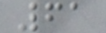61
